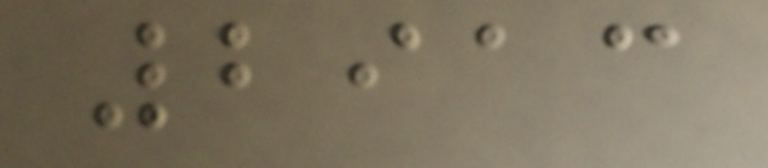2913
